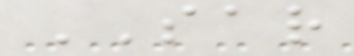SAR
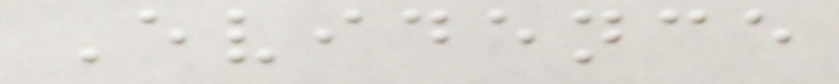Evidence
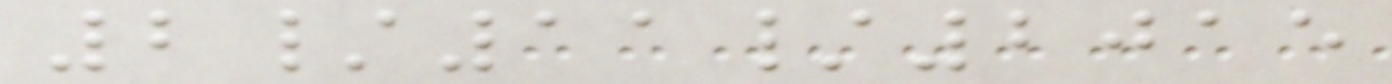2/11/2015
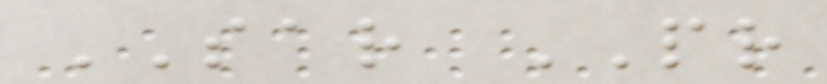SAR PR
